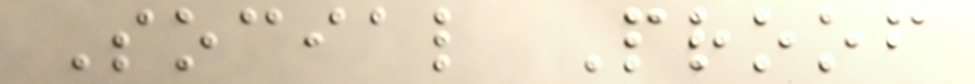Social Proof
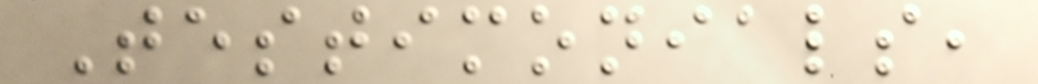Testimonials,
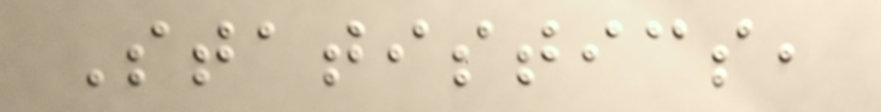Statistics,
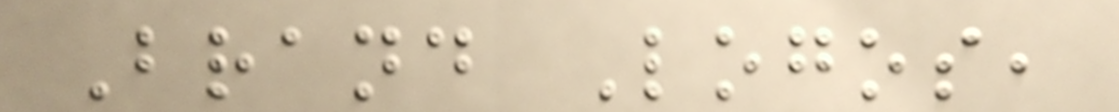Brand Logos,
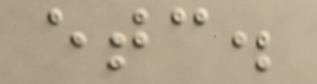etc.
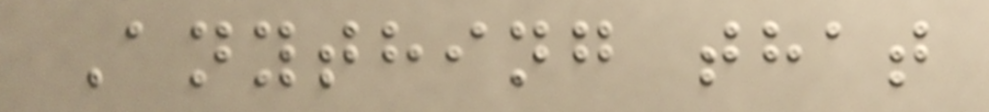Anything that
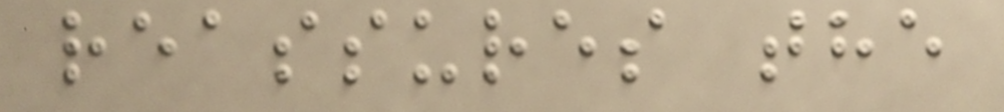reassures the
